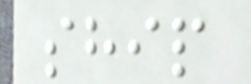ship
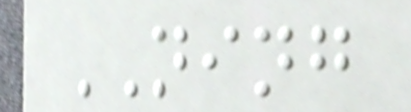NING
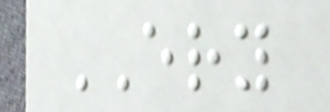ERY
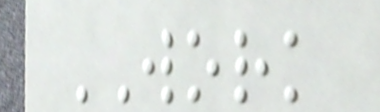WORK
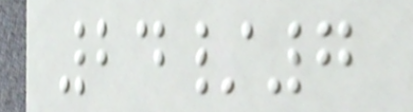24/7
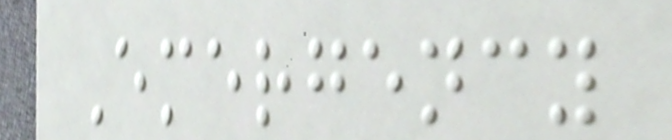Emergency
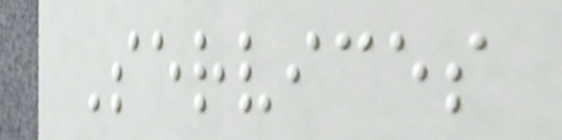Services
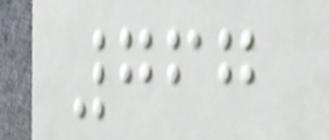767
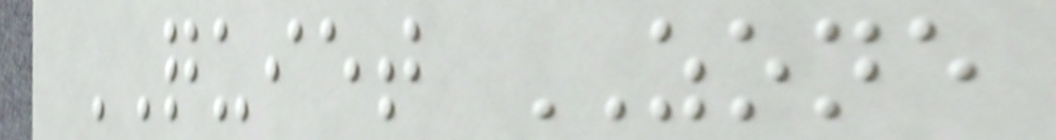QUIET ZONE
